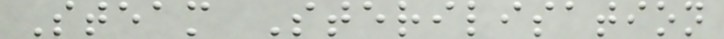Steam Sterilisation
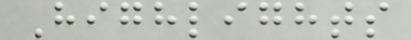Highlights
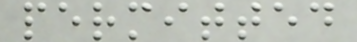permitted
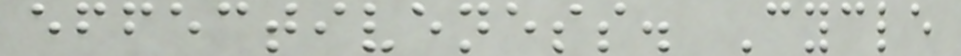effectiveness. Cycle
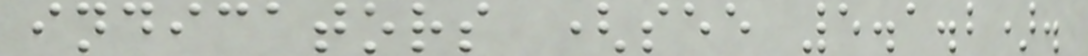indicators (see 5.1.2).
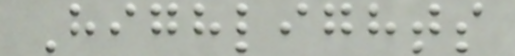Highlights
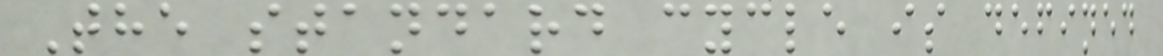The standard cycle is defined
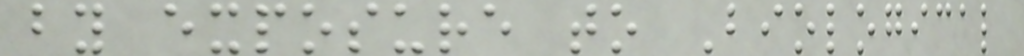by exposure to Biological
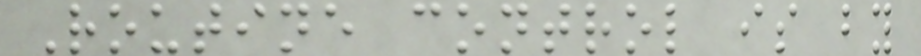Routine control is by
